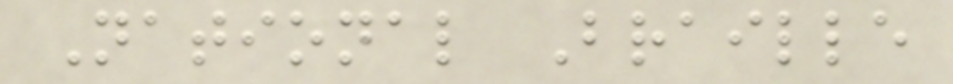National Braille
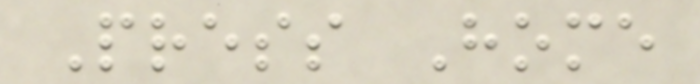Press Home
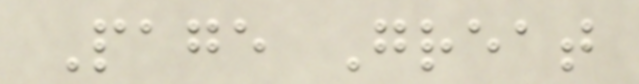Page Great
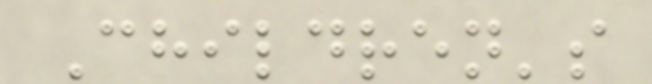Children's
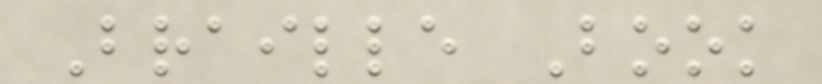Braille Book
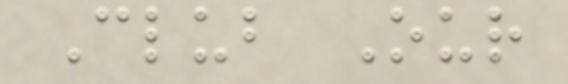Club Our
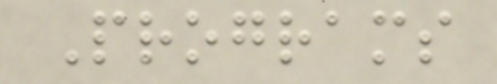Programs
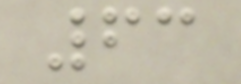63
